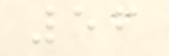56
